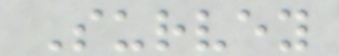Survey
